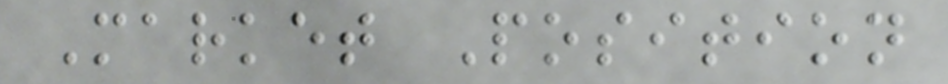Market Position
